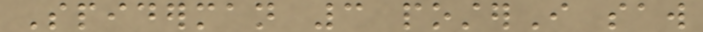Spiderman 3 posterI saw
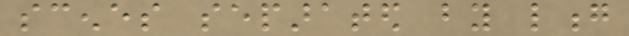scenes separated by long
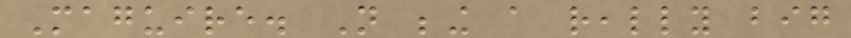Maguire. Not being a really big
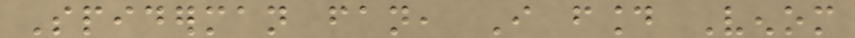Spiderman fan, I found Venom
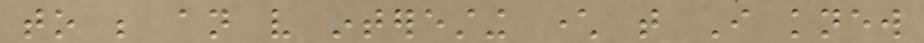to be an very interesting character that I knew
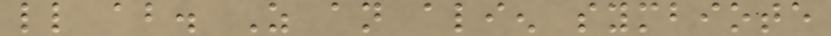little about. As an alien symbiote
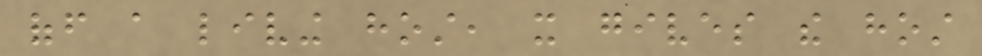off a living host, it gives the host
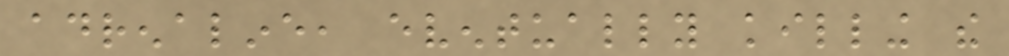adrenaline, eventually killing the
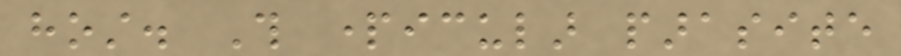host. This particular parasite
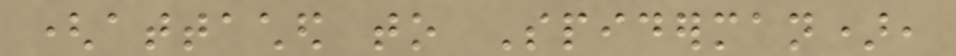(attached to Spiderman),
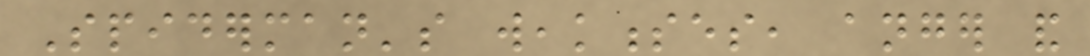Spiderman's weaknesses, anger and
